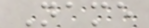Name
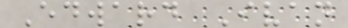Edward Ivan
